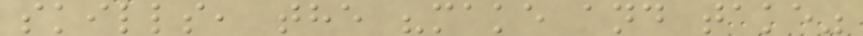skills, the "make and take"
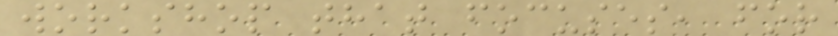workshop that focuses, for
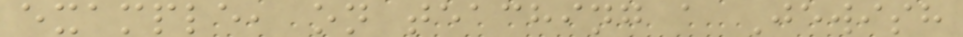example, on teaching a Jewish
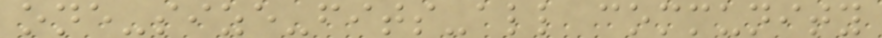one-size-fits-all community
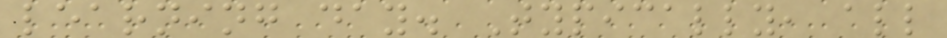learning day. Typically, all
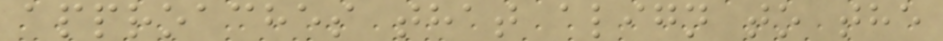approaches that align to the
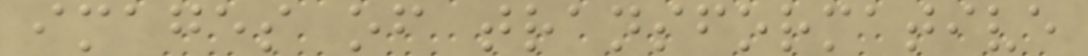images of transformative
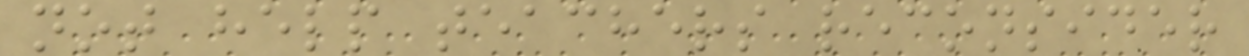not help teachers reconsider
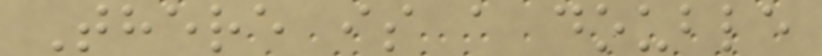There is a double
